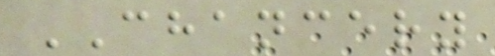CHANCERY
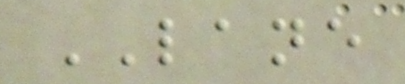LANE
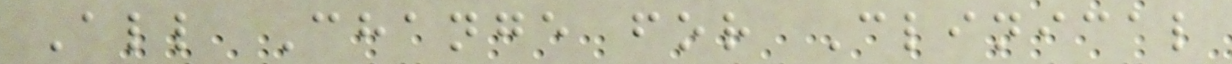All Change for Clinical
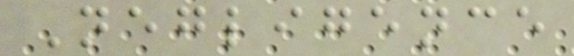Negligence
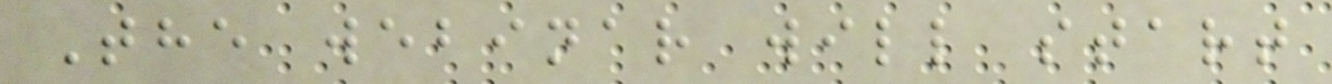The webinar will start
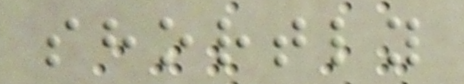shortly
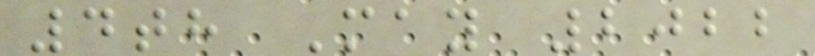4th May 2022
